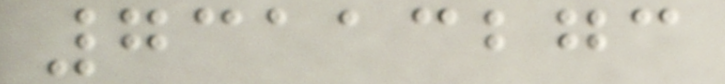73113273
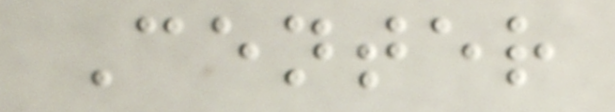Center
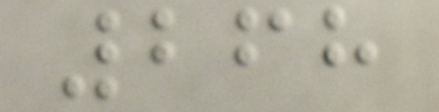268
